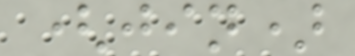(jin)
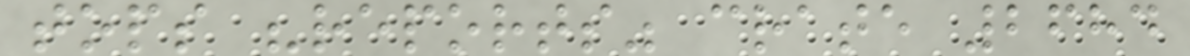tops "reports" crate 2684
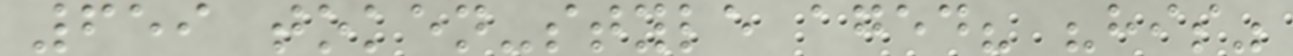659 token-style aged? "his"
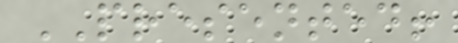PRESENTED!
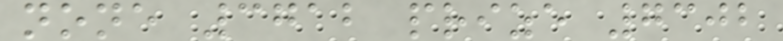none 3712 prize 7302
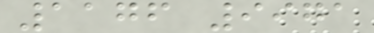1176 9971
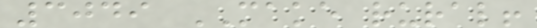3049 MAKE rural!
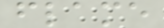flame
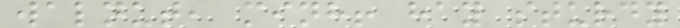walnut, minh! hay sturdy
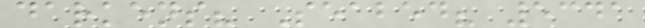darkens? Seabed? 5341
